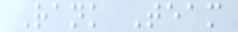Rank Team
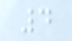4
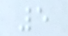5
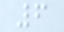6
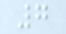7
